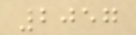2057
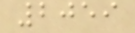2059
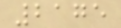2175
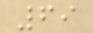69
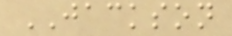JACKSON
